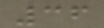36
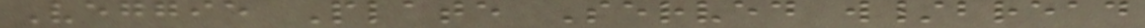Veggie Plate Served w/bread
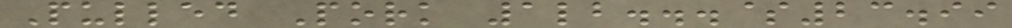Pulled Pork 1lb...$23.99
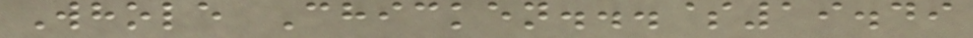Whole Chicken...$19.49
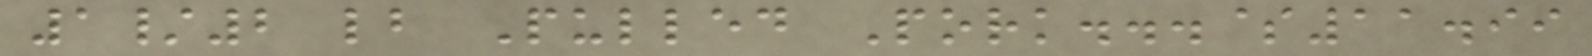1/2 lb Pulled Pork...$11.99
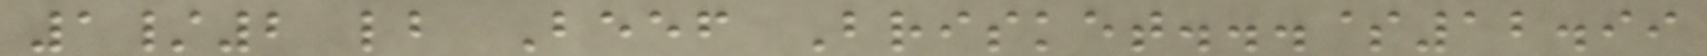1/2 lb Beef Brisket...$12.99
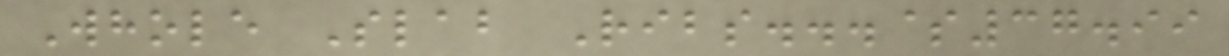Whole Slab Ribs...$37.99
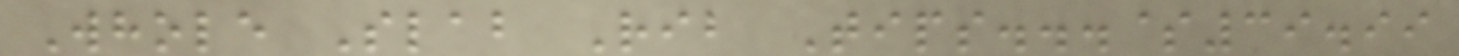Whole Slab Rib Tips...$39.99
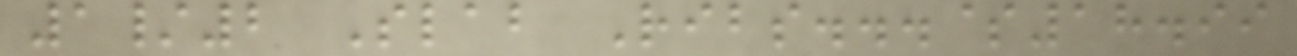1/2 Slab Ribs...$18.99
